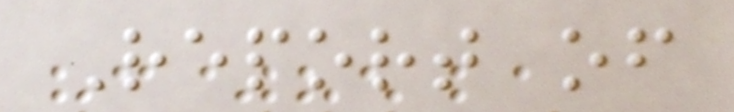Report of
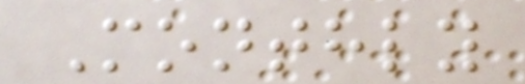Monthly
